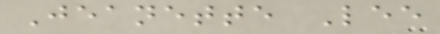Jeanette Lee
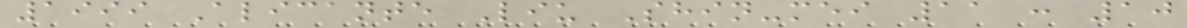1999 Alicante Liu Shin-mei 11 : 10
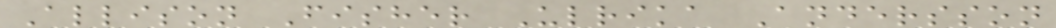Allison Fisher Ulrika Andersson
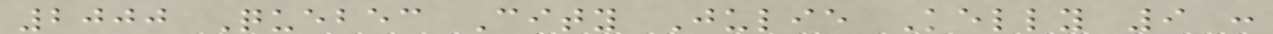2000 Quebec City Julie Kelly 9 :
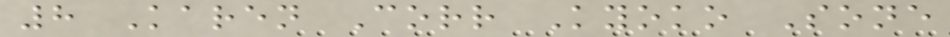8 Karen Corr Kyoko Sone
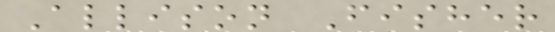Allison Fisher
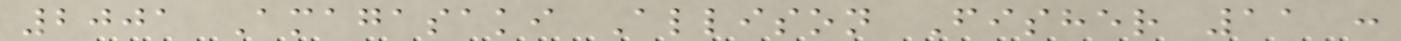2001 Amagasaki Allison Fisher 11 :
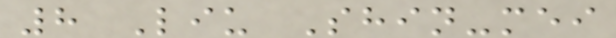8 Liu Shin-mei
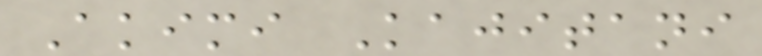Akimi Kajitani
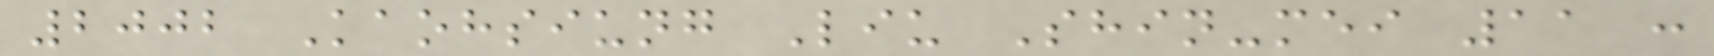2002 Kaohsiung Liu Shin-mei 11 :
